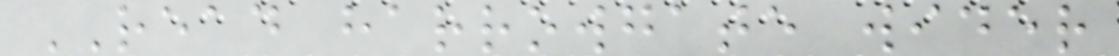READ harrowgate wider
